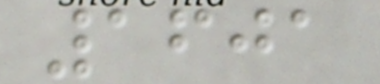1601
